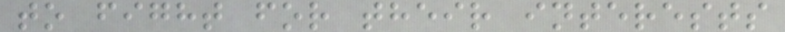to fight for their interests
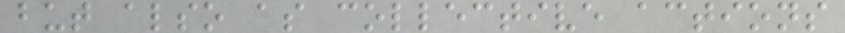but also as collective actions
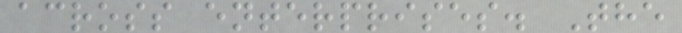across enterprises. The
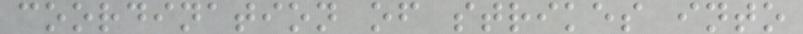coordination of strikes into
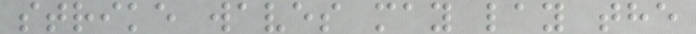strike waves may lay the
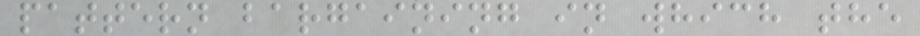pattern bargaining in which the
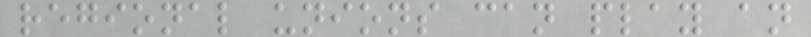regional unions can play an
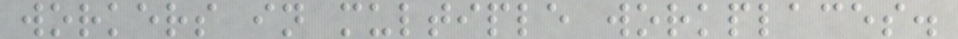workers in multiple workplaces.
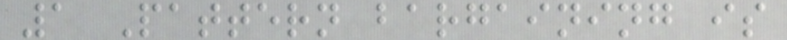1 Pattern bargaining is
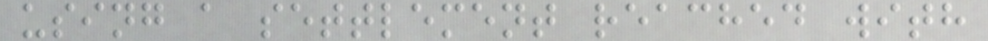using a settlement reached with
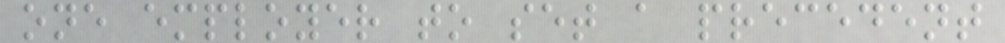one employer to set a precedent
